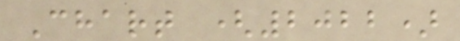Chart (2022)
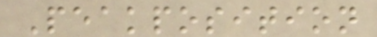Peakposition
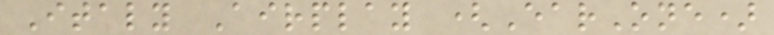Italy Airplay (EarOne)
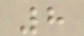8
